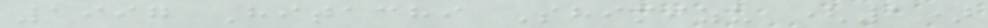1997 Hitachi Shimizu (1)
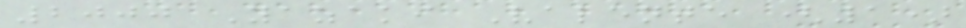2000 Yazaki Valente (1)
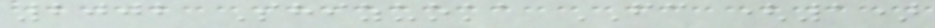2002 Shizuoka FC (1)
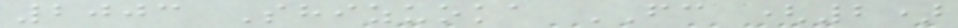2003 Shizuoka FC (2)
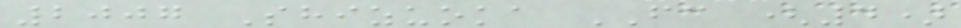2007 Shizuoka FC (4)
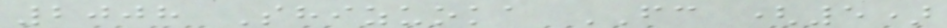2008 Shizuoka FC (5)
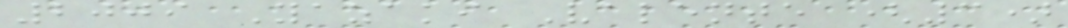2009 Yazaki Valente (3)
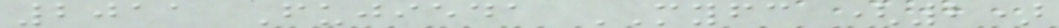2011 Fujieda MYFC (2)
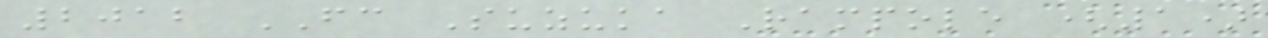2012 FC Suzuka Rampole (1)
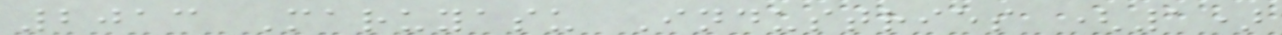2013 Maruyasu Industries (1)
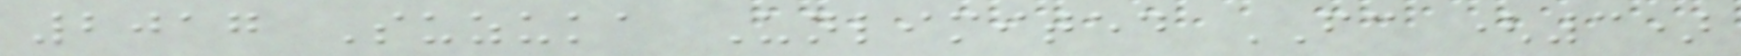2017 Suzuka Unlimited FC (3)
